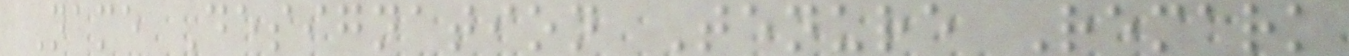Name Designation Tenure Remark
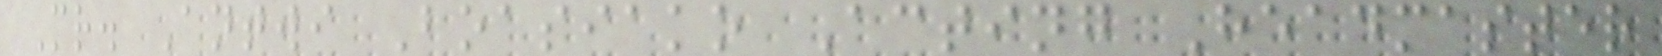Mr. Antwi Boasiako Acting Headmaster
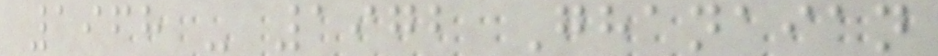1968 - 1972 Ghanaian
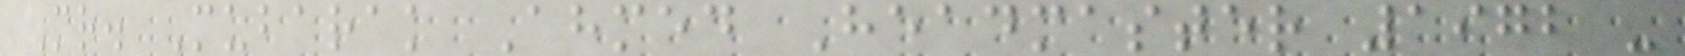Mr. Mubarak Ahmed Headmaster 1972 -
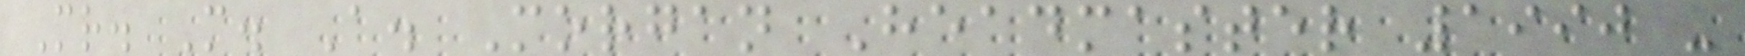Mr. M. A. Morgan Headmaster 1990 -
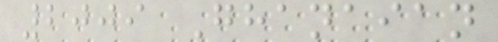2009 Ghanaian
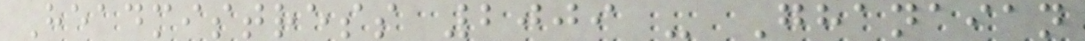Headmistress 2009 - Ghanaian
